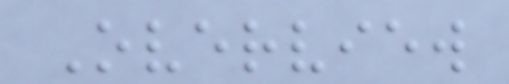Overview
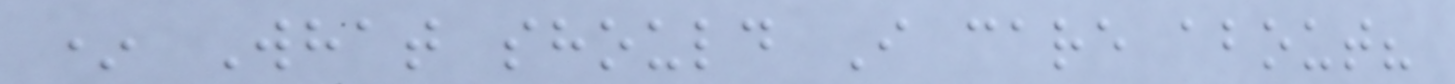* What should I care about?
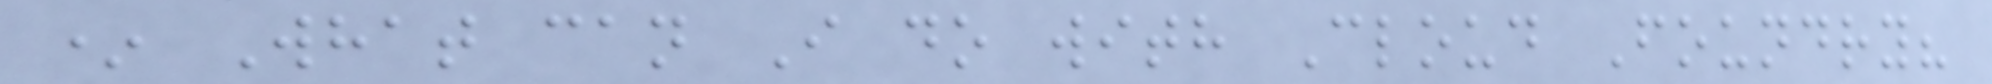* What can I do with Cloud Foundry?
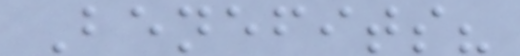Benefits?
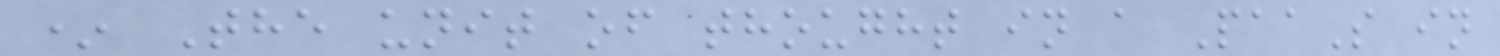* The unit of thought in a PaaS in
